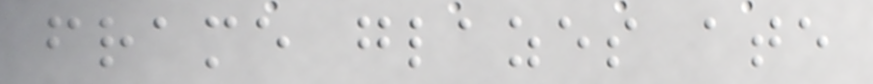frame glazes ate
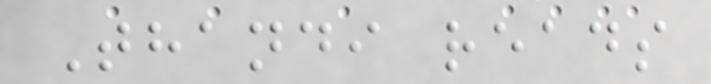Thandi reads
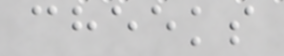cheeks
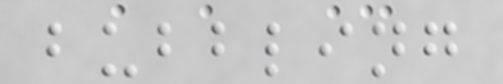bubbling
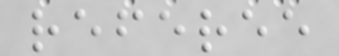referee
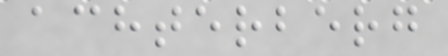achterberg
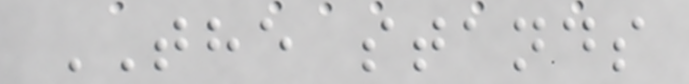THE stands
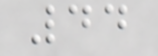44
